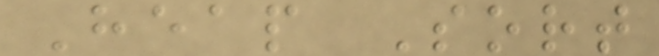Heap Sort
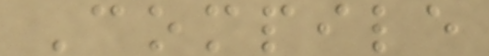Compile
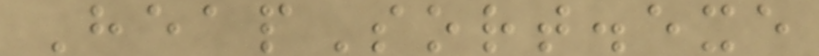HeapSort.exe
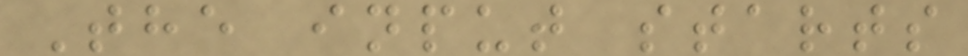The input starts
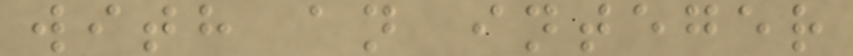with an integer
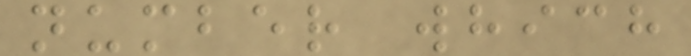number which
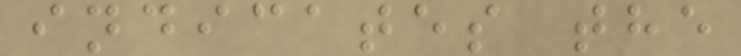indicates the
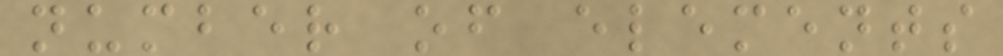number of elements
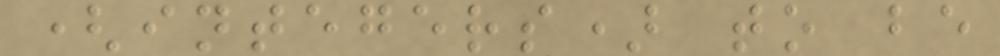(integers) to be
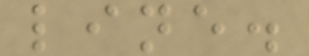line.
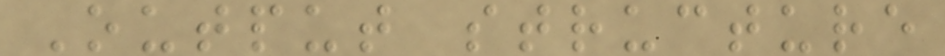Output structure
